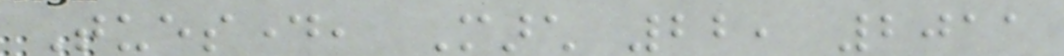Tuesday, March 22, 2011
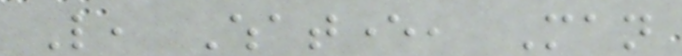Like, Whatever, Man
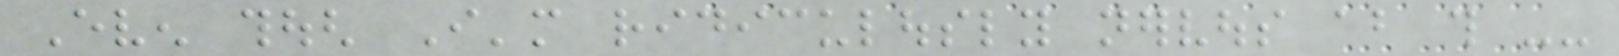Even though I'm ridiculously nervous about this --
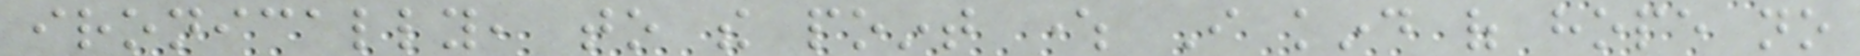ironically, to the point where I kind of hope no
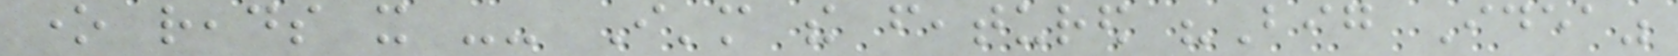one reads it -- I'm the featured "Big Idea"
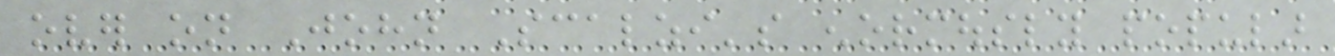over on John Scalzi's enormously popular
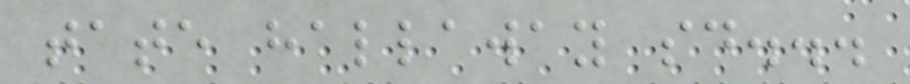tate hallaway said...
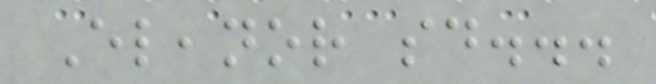Eleanor said...
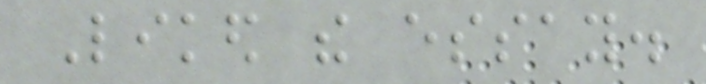Liked the essay.
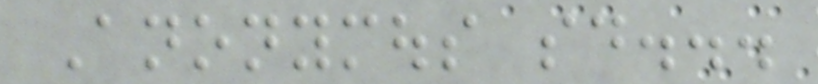Anonymous said...
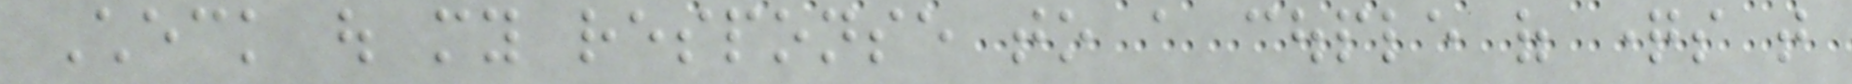Check out my response to a couple of questions that
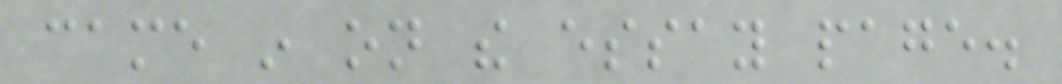came in on the essay page.
